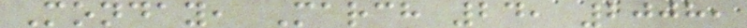Monday, March 24, 2008,
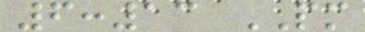6:13 PM
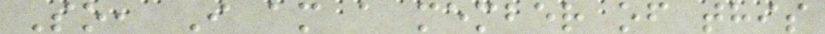So, I am a member of this
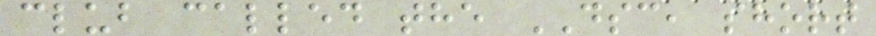club called the DSC, short
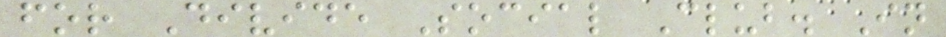for Divide Social Club. In
